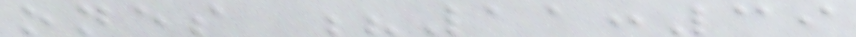ones ?11:39
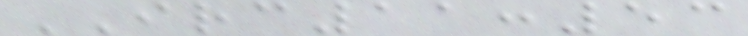IRC11:53
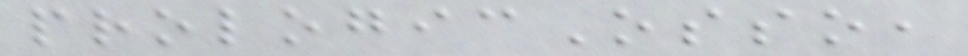prologicOsso,
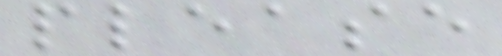please
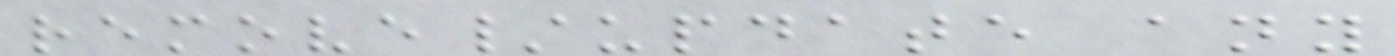remove/update any
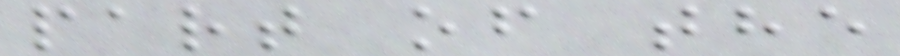part of the
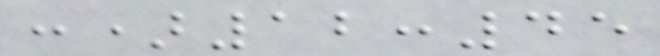:)12:45
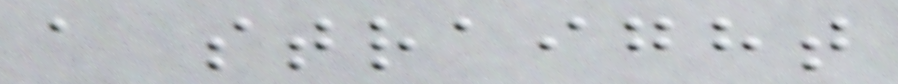a straight
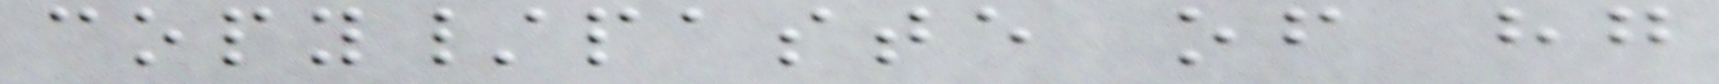copy/paste of hg
